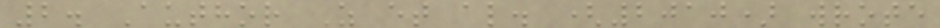2. Author Z et al. (2010) wrote
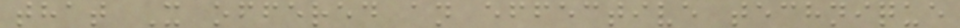that X offered an effective technique
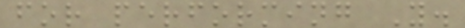for performing Y.
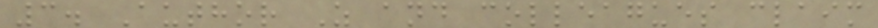3. Author Z and colleagues claim
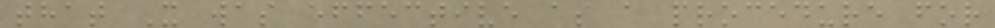that X was effective as a procedure for
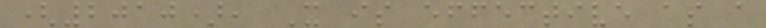(2010), X is effective as a
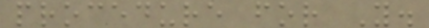procedure for Y.
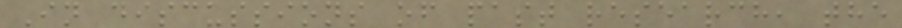In discussions of past research, the
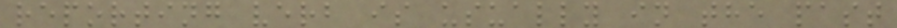reporting verb is usually in the past
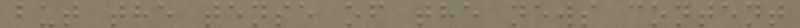but the tense of the news content
